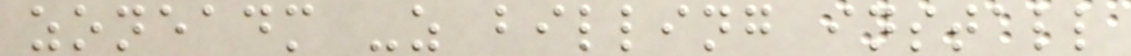zoneadm -z billing install
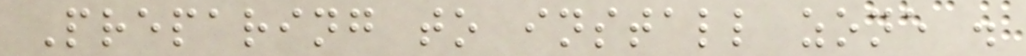Preparing to install zone .
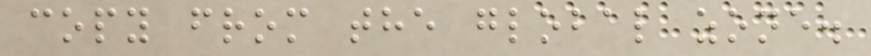copy from the global zone.
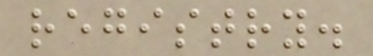registry.
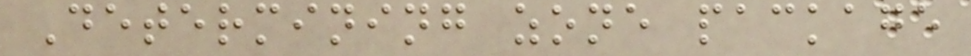Determining zone package
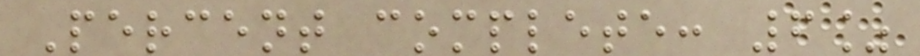Percent complete: 6%
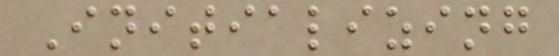Initializing
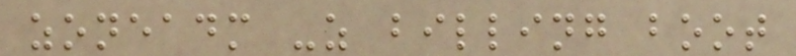zoneadm -z billing boot
